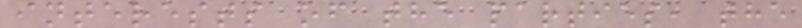interests of the parties, the
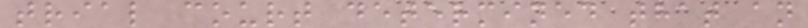trial court determined that an
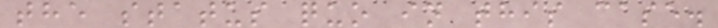the status quo in this case.
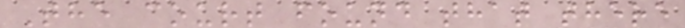The court found that there
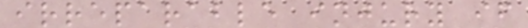irreparable injury if
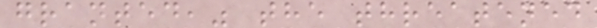granted," the threatened
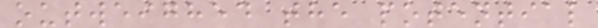outweighed the potential
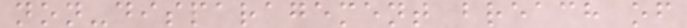non-disparagement breach of
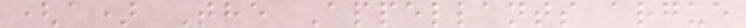(a) The Appellants argue
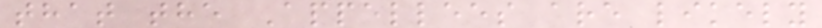that the Appellees are likely
